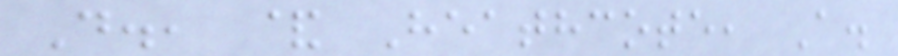D., & Heathcote, A.
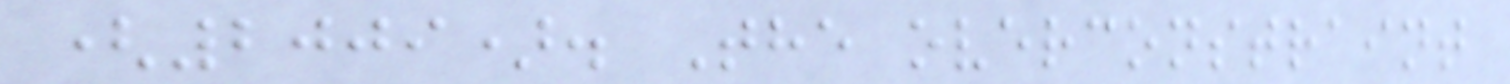(2009). The overconstraint
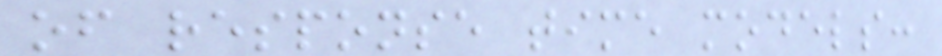of response time models:
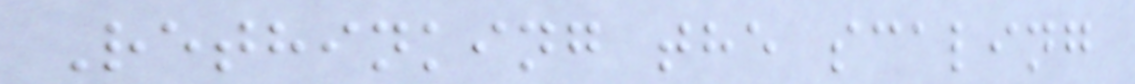Rethinking the scaling
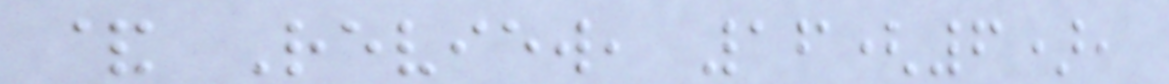& Review, 16(6),
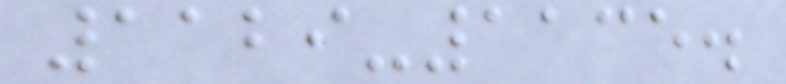1129-1135.
